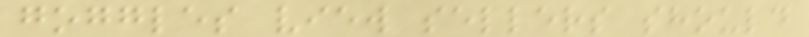goggles view sellers should
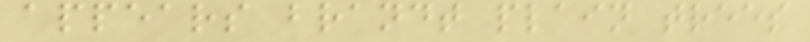appears brandt plain trees
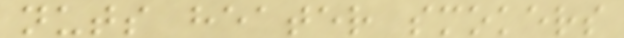nuts heater smokers
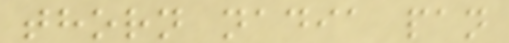thorn nadia pan
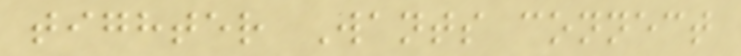tighter Wants connect
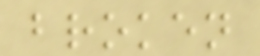broken
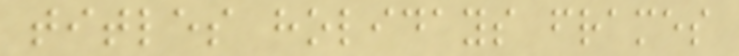titles holidays frames
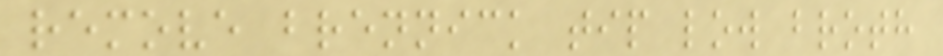remove brennick tip low broth
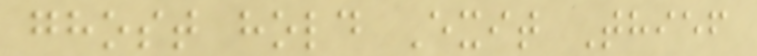ghost hold Exit Thief
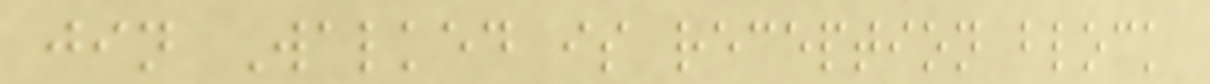jin Walked is reception block
